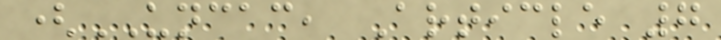(UNCAC, Article 7
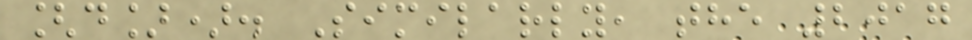[d]). Similarly, the 2017
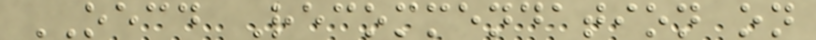OECD Recommendation on
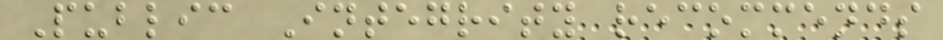Public Integrity recommends
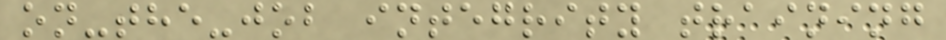on-the-job integrity training
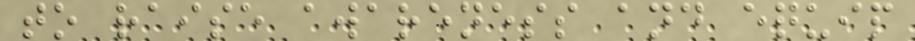to raise awareness and equip
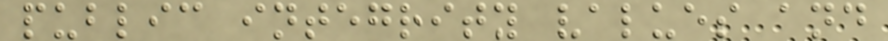public integrity values and
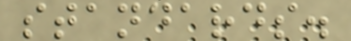standards.
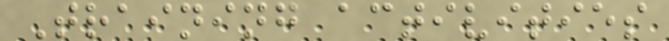Training activities
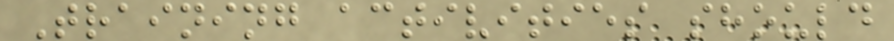Training activities should
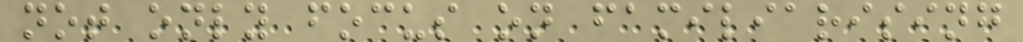not only focus on familiarising
